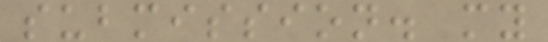submission. my
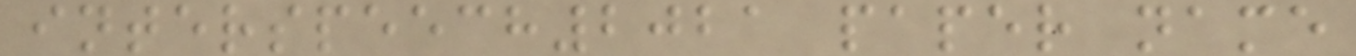interspeech2021 paper name
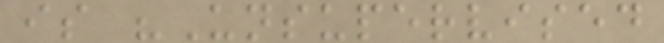is "Unsupervised
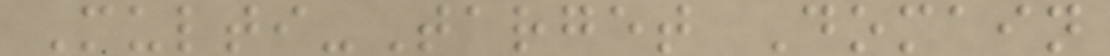Multi-Target Domain
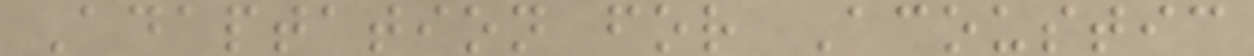Adaptation for Acoustic
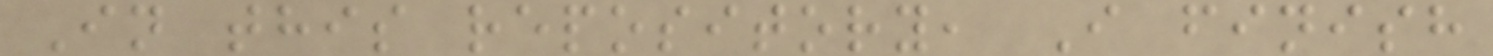In this repository, I finish
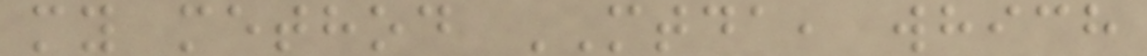my method MTDA, which
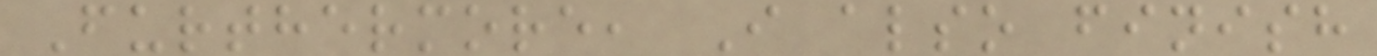Furthermore, I also finish
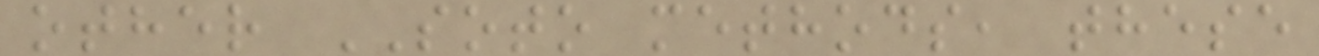other SOTO methods, these
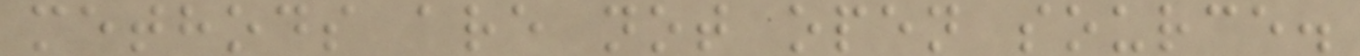methods are not open source.
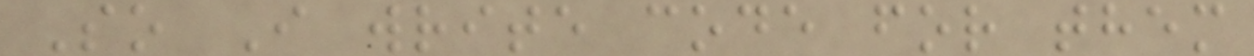So I write code for them
